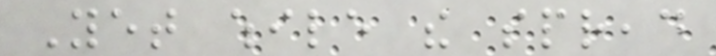Yet while the spread
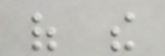of the
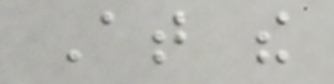At the
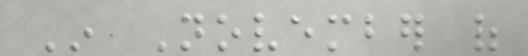In November of
